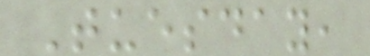Tuesday,
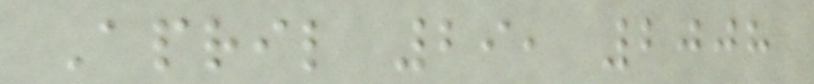April 29, 2008
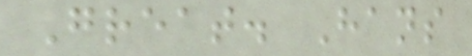Great. Hans
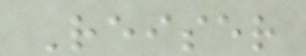Reiser
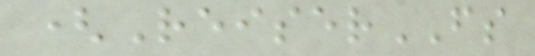(ReiserFS
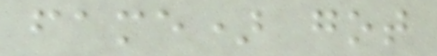fame) got
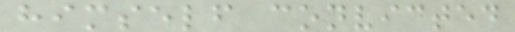himself convicted
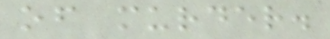of murder.
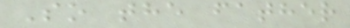So the father
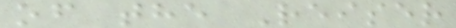of the Reiser
